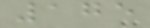175
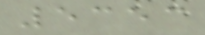5353
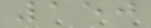150
